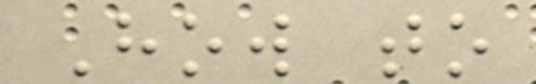How to
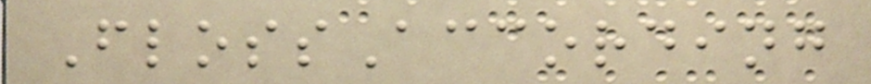FlossAccording
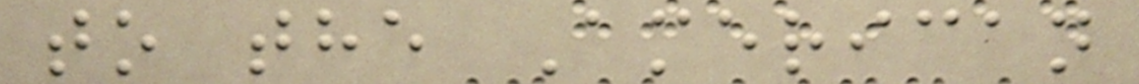to the American
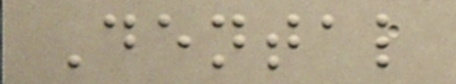Dental
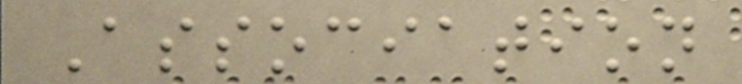Association
